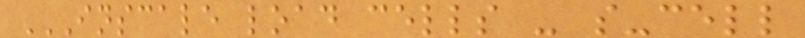INSCALE LOAD CELLS - S-CELL
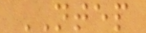NTEP
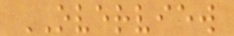OVERVIEW
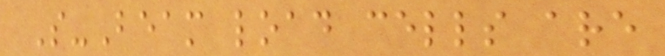S-Beam load cells are
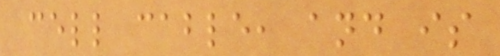cell cable, and is
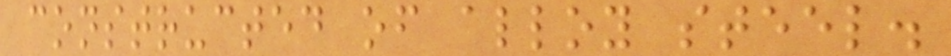constructed of alloy steel.
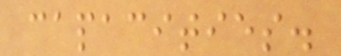capacities.
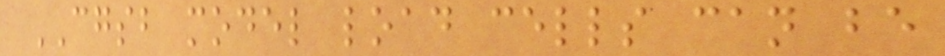CGSB model load cells can be
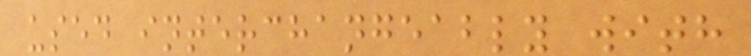used interchangeably with
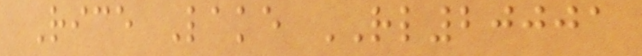Rice Lake RL20001
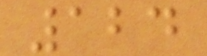124
